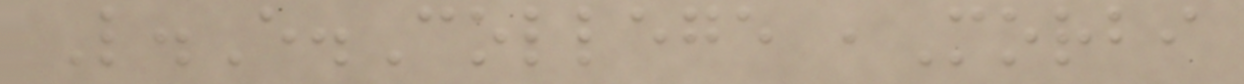L.E.College ,Morbi
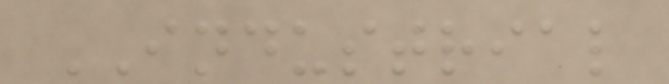INDUSTRIAL
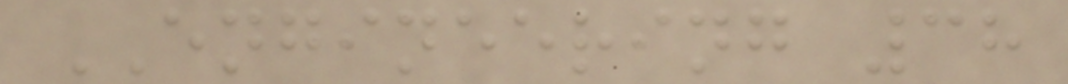ENGINEERING 38
